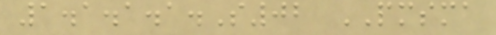1.1.1.1.S02 PMSMA
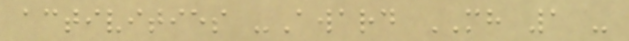activities -Award MH 1 -
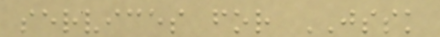services for JSSK
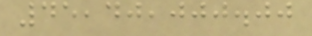45,40,000.00
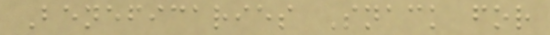Beneficaries Snack for
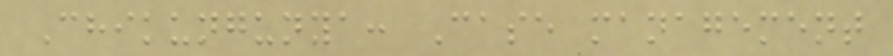Chikungunya: Case management
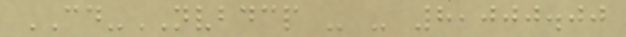CD-NVBDCP - - 8,000.00
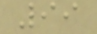99
